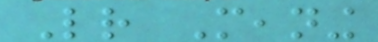Letter Meaning
